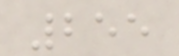255
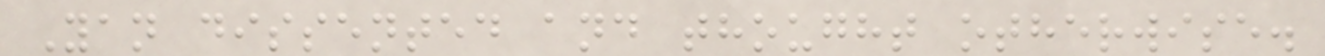Yan dissented and thought otherwise.
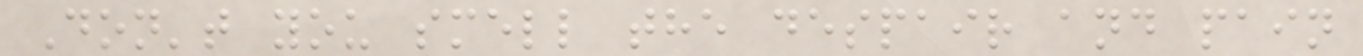Don't you smell the despair and pain
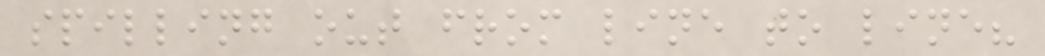spilling out from line to line?
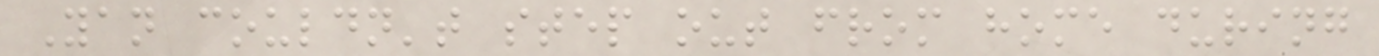Yan couldn't step out from home during
